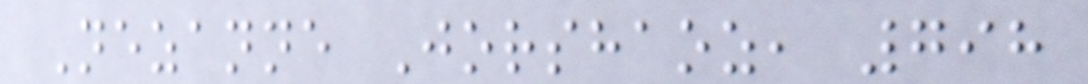Nezanne Jorshaoz, 798
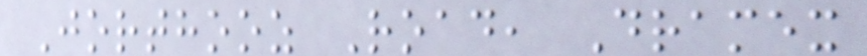Jorthooz Road, Dramex
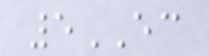5EC
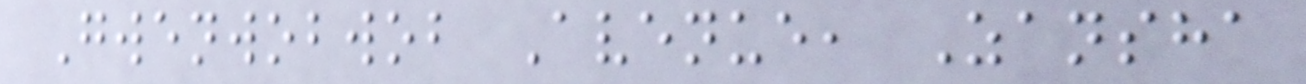Gwenwobwob Avenue, Zansha
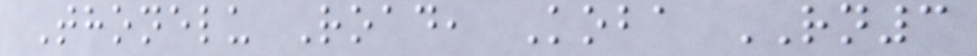Thonelu Road, Koba RN3
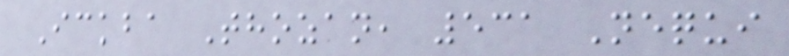Ickba Thozan, 531 Nequi
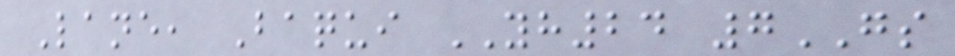Lane, Baqui YH24 7GS
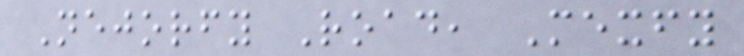Nejorfy Road, Mexfy
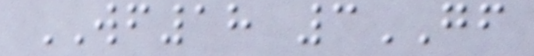WF18 3GF
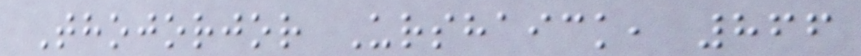Thojorjor Urshaick, 866
